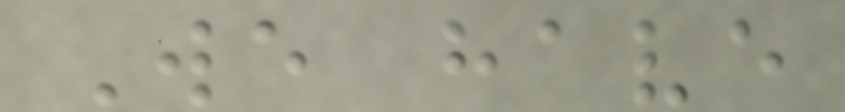We have
